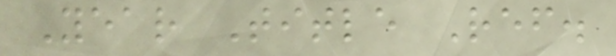Year Title Ref.
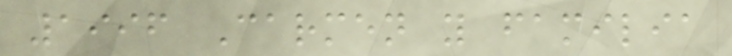1996 Carmen y familia
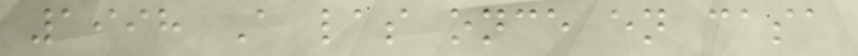1998 A las once en casa
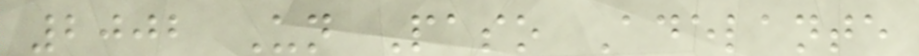2002 Un Paso Adelante
